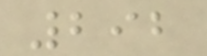292
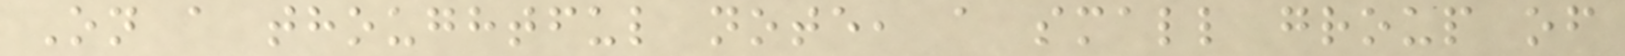On a thoughtful note, a small group of
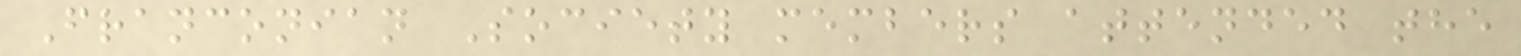Franconian Society members attended the
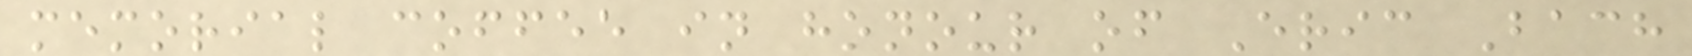memorial coffee in honour of Eric Bach
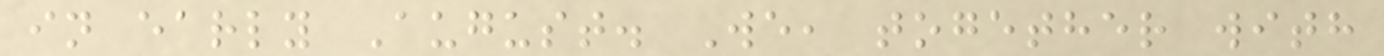in early August. We, together with
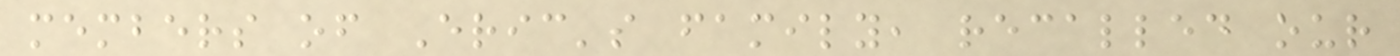members of Eric's family, recalled our
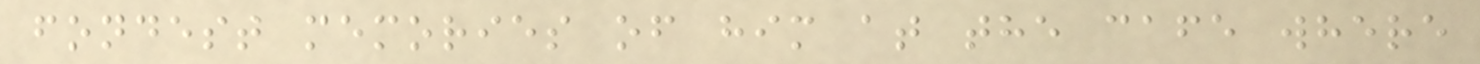fondest memories of him at the cafe where
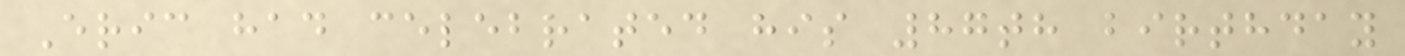Eric had celebrated his 87th birthday
